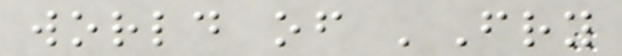world of 'Fry
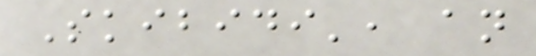Skibidi', an
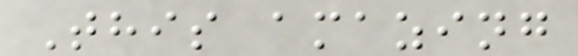This amazing
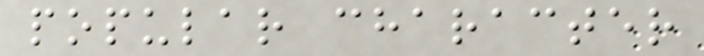popular character
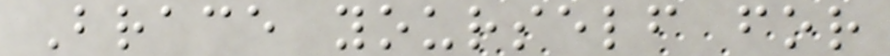Brace yourself for
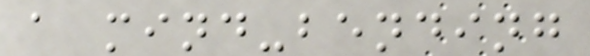a mind-bending
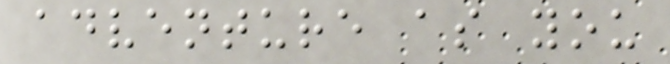adventure as you
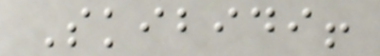Skibidi!
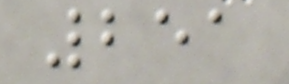251
